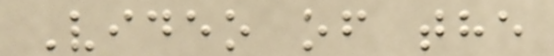Video of the
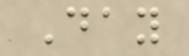Day
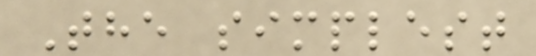The simplest
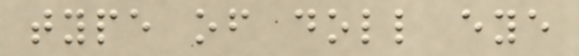type of doll eye
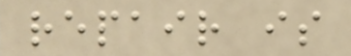repair is
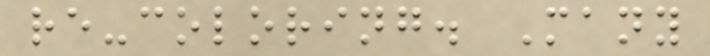re-coloring. Many
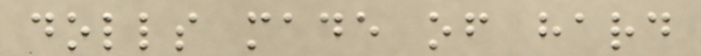dolls made of hard
